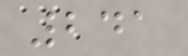241
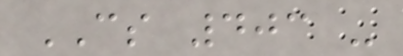CS 403 -
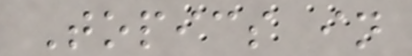Topics in
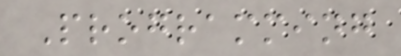Programming
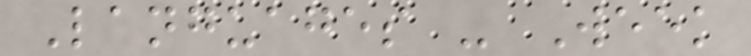Languages - Week
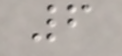6
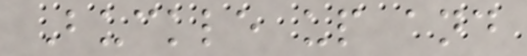Buckle up and
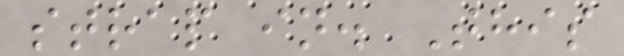strap in. This
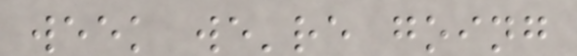week we're going
